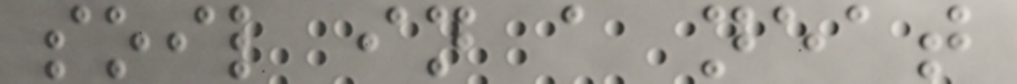soil in a neat
